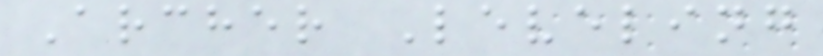Archer Leveling
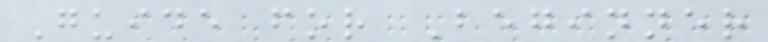Guide for Beginner
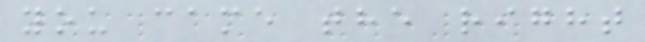you came the right
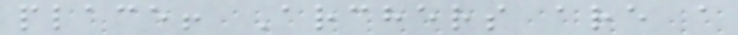place! Archers are a
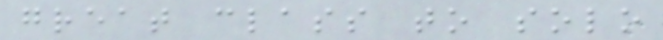great class to solo
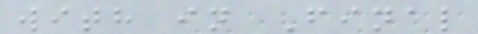with in Final
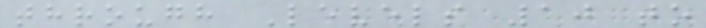through Levels 10 to
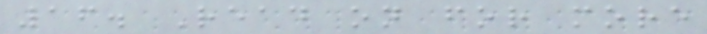16. Read on for more
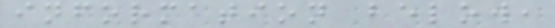information below,
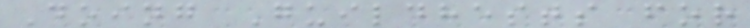Doing Guildhests for
